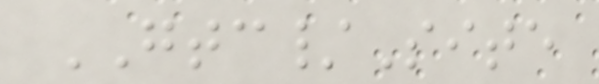GTC/Site
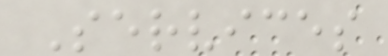Services
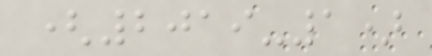(2019-1)
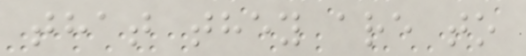that they are to
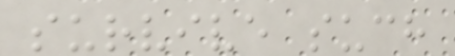survive such
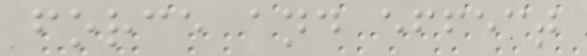force and effect
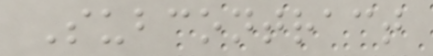Subcontract
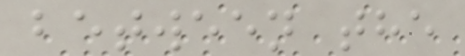between the
